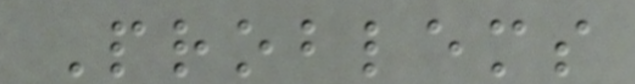Problems
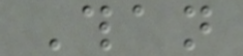Than
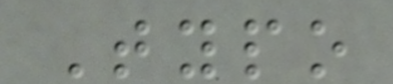Typo
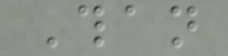Than
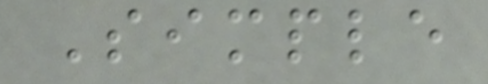Simple
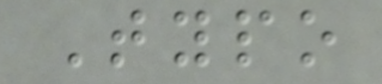Typo
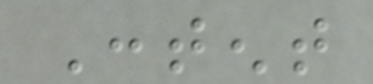Content
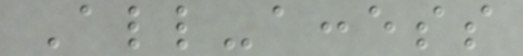All-access
